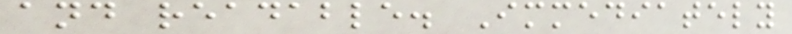and readable. Immediately
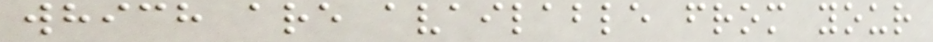which are available from your
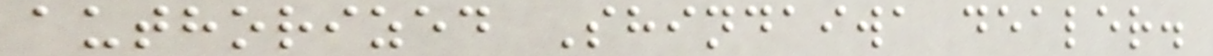authorized Shindaiwa dealer.
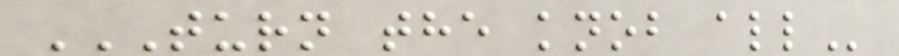TURN THE KNOB ALL
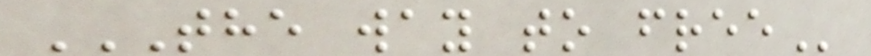THE WAY TO FREE
